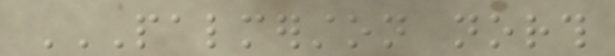PALMERSTON NORTH
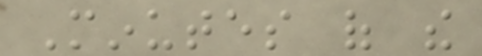Minutes of the
